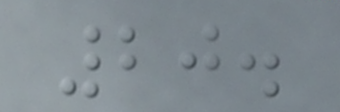20.
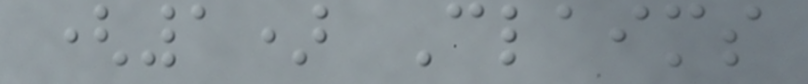(1) Claims
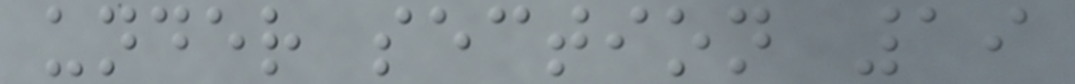under section 19
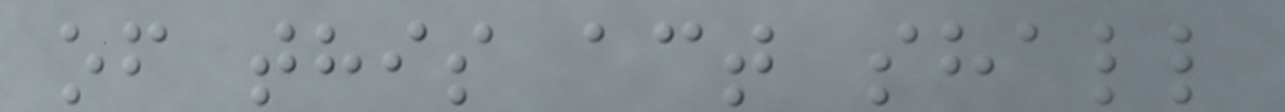of this act shall
